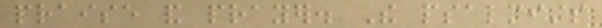praise and prayer. The psalmists
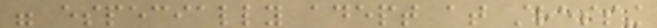were especially adept at stressing
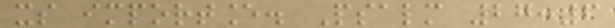its importance. Psalm 27:6
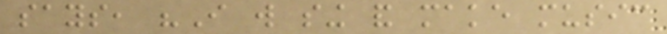says, "I will sing and make music
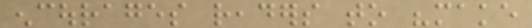encourages readers to "make
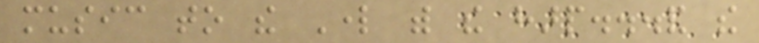music to the Lord with the harp...and the
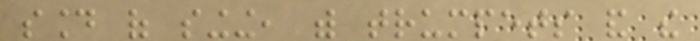sound of singing, with trumpets and the
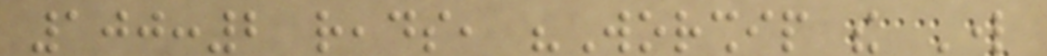100:2 reads, "Worship the Lord
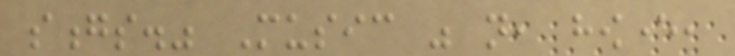songs." Music was not, however,
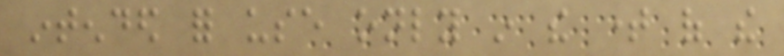intended for use only in the time of the
